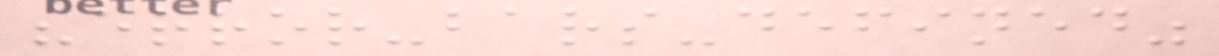"error-bars-defined"
